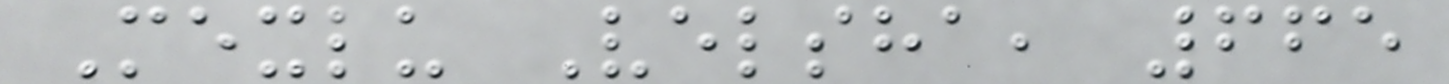Mexlu Velsha, 665
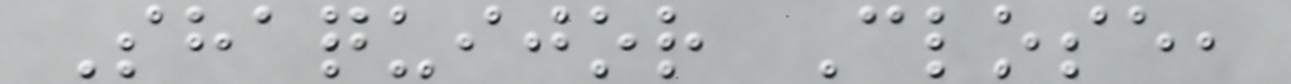Shaquijor Close,
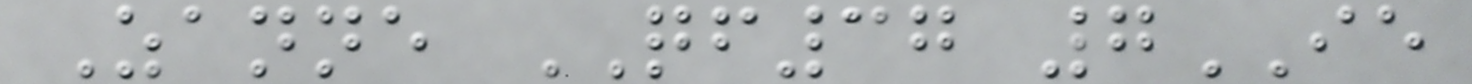Zanne QF37 7IE
